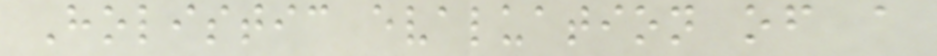Holistic evaluation of a
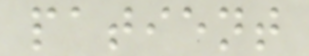patient
